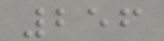256
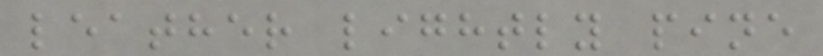leather lightly pine
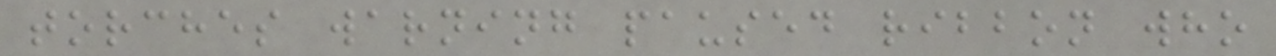torches warning paused ribbon who
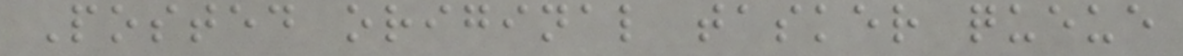Posted original tasker queue
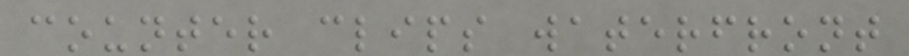counter clips waterfront
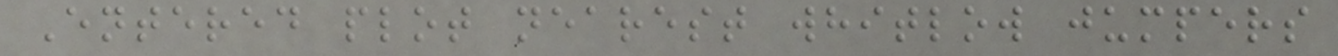Entered plot nearest whitlow jumpers
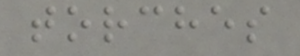torches
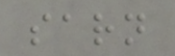sarn
